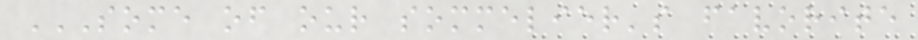SOME OF OUR SOMMELIER'S FAVORITE
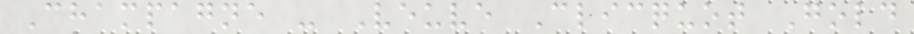Champagne - Veuve Clicquot Gold
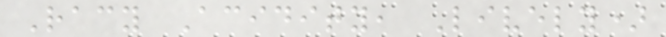Racy Acidity, Lively)
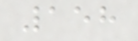158
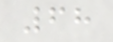68
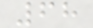68
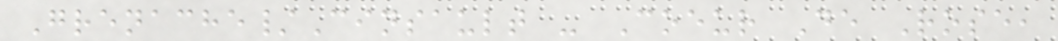Grenache/Cinsault - Coeur De Rose,
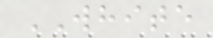WHITE
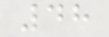48
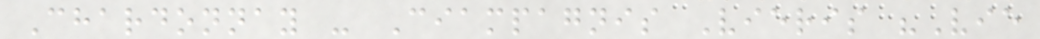Chardonnay - Ciampagnis Vieris "Vie
